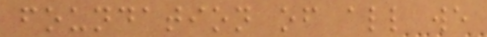foundation of all we
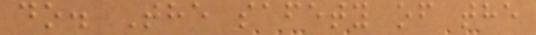do. The safety of the
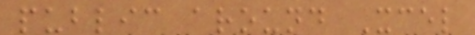public around Xcel
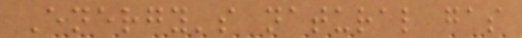Energy's natural gas
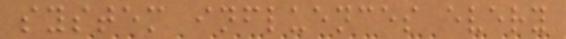system influences every
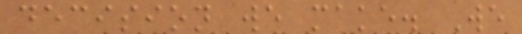decision we make. We
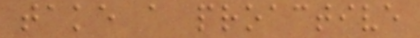take a proactive
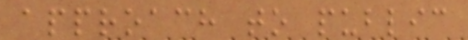approach to public
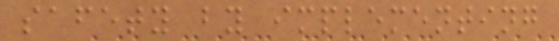safety by implementing
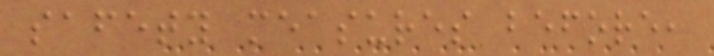safety measures before,
